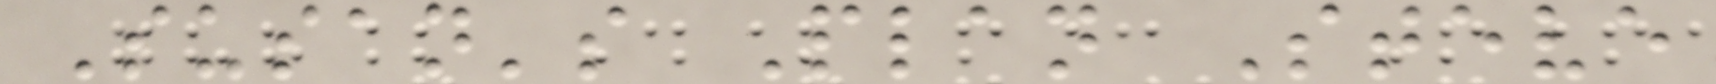Susan's Plan Steve
